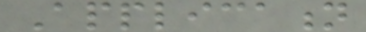Application
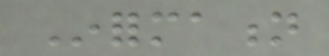Information
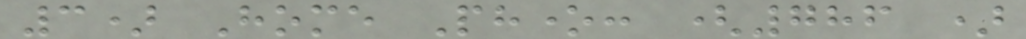3) Home Phone: (786 )
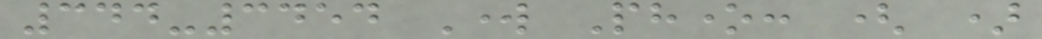344-3454 Work Phone: ( )
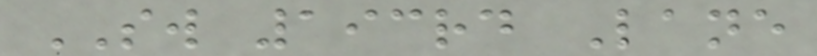SW 193rd Lane
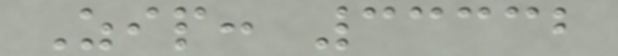Zip: 33332
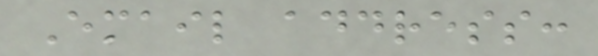Email address:
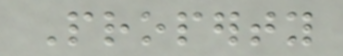Property
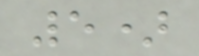5)
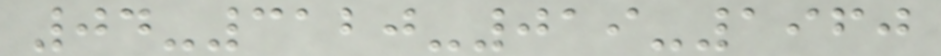04-3120-019-1960
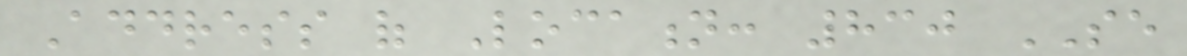Address of Location: 830 SE
